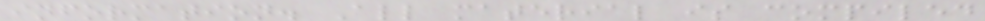information. All material is compiled
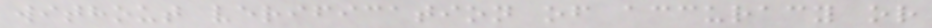without verification of accuracy or
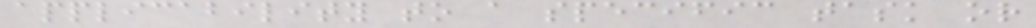applicability to a specific task or
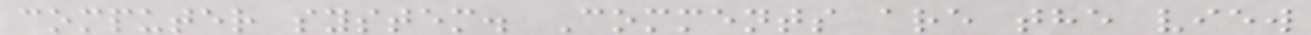computer system. Comments are the view
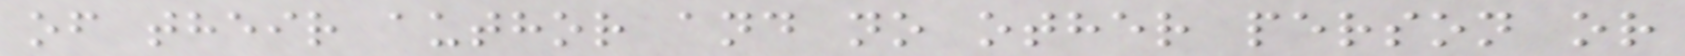of their author and no other person or
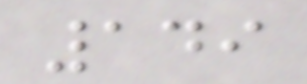149
